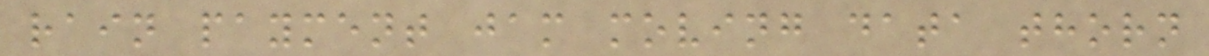rain payment jam moving data thorn
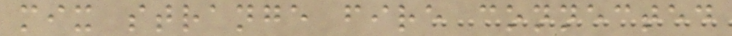mix strange fire connected
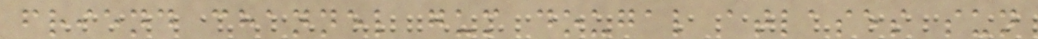friend channel gum dougal atlases sun
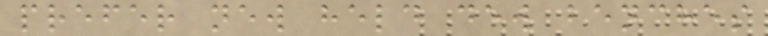prefer new held dew benches
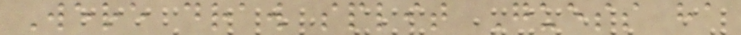Were draw split Guess ha
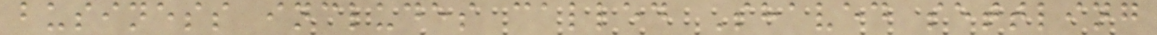business includes called Shaved settling
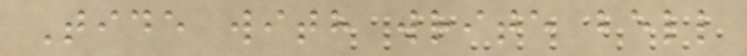Tide with write bell
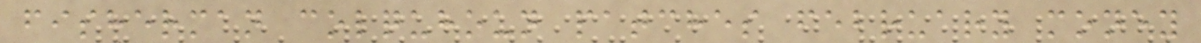fisherman colquhoun patches february money
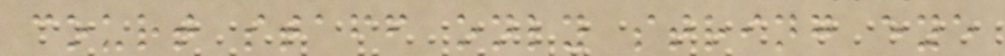court staff only string eye
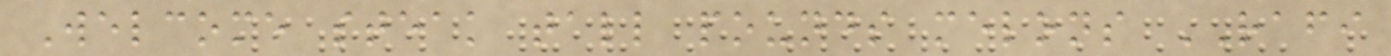Welcome steak tall pounds melons RAFI
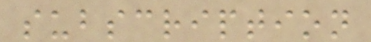subscription
